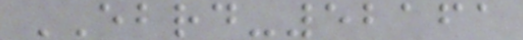EBRD-52161
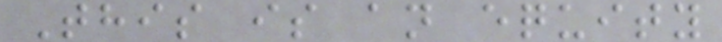This is an equity
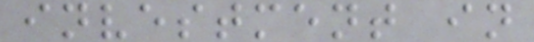investment in
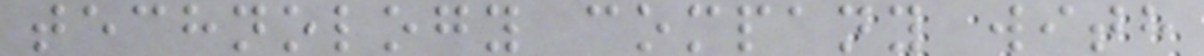technology company with
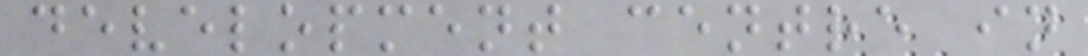development centre in
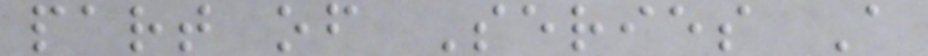part of Series A
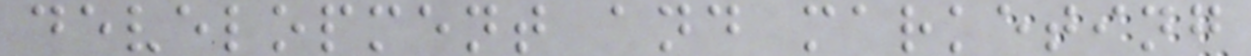development and marketing
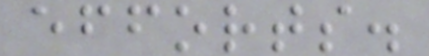efforts.
